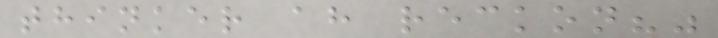thinker ah reckon?"
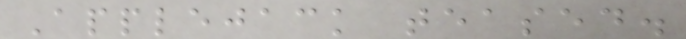Applejack teased.
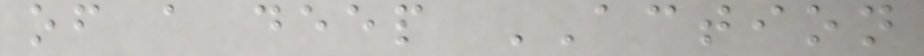of a deep ACTION
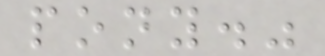pony."
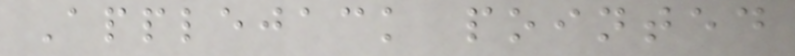Applejack pointed
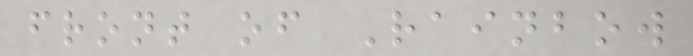front of Rainbow
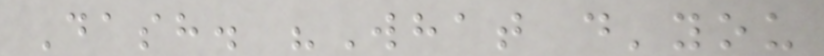Dash. "What d'you
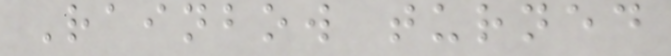Rainbow turned
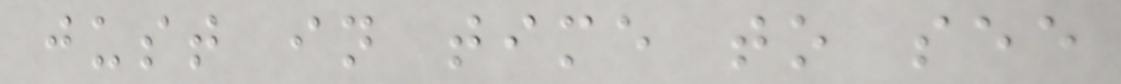just in time to see
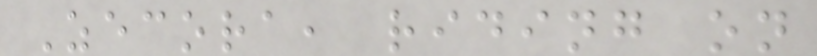Zecora, riding on
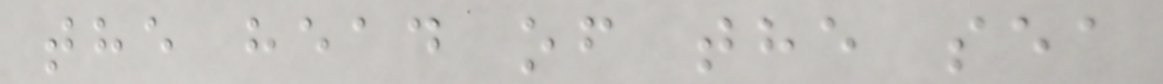the head of the sea
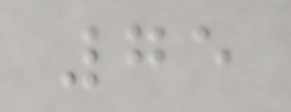75
